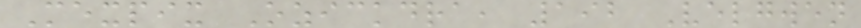Mexpix Ozickdra, 192 Velgwen
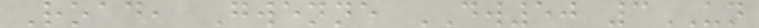Road, Gwenne DW50 3UN
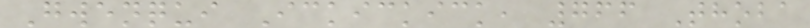Gwenqui Ickickick, 766 Thoba
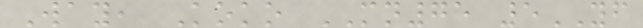Way, Koko MN75 5YF
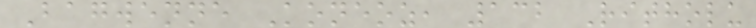Bagwenne Koneoz, 132 Ritholu
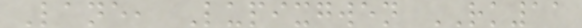Lane, Lupixgwen RK11
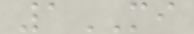1MI
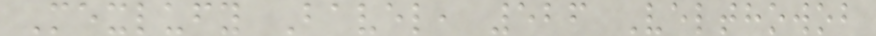Mexlufy Bavel, 526 Velthowob
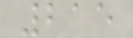215
